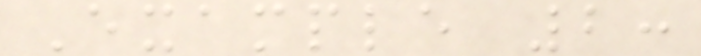Example 2:
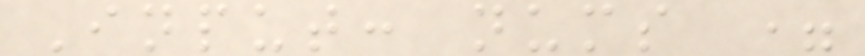Input: nums =
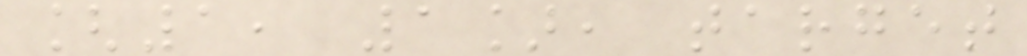[1, 1], target
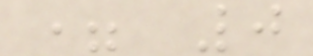= 0
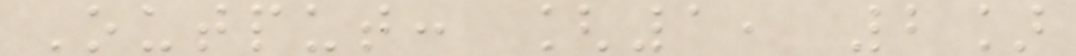Output: [1, 2]
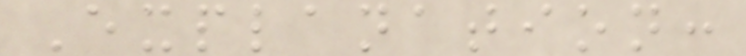Explanation:
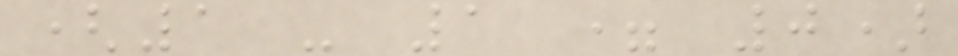(1 - 1 = 0)
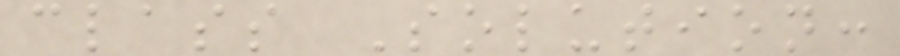class Solution:
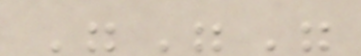"""
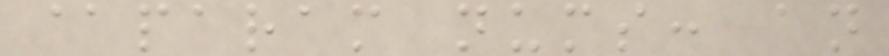@param nums: an
